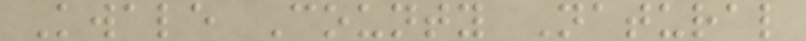Kwale County Natural
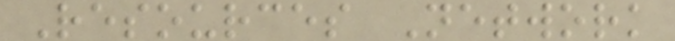Resources Network
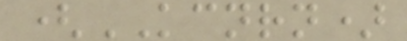(KCNRN)
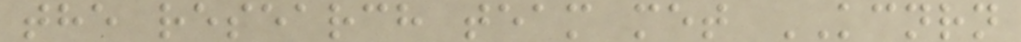the research team met KCNRN
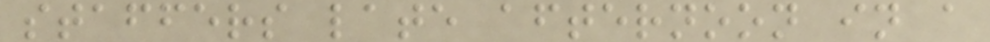staffers late afternoon in a
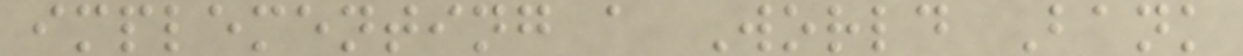implementing a World Bank
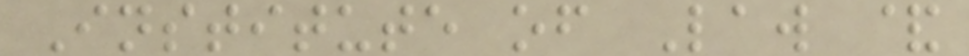Institute of Law &
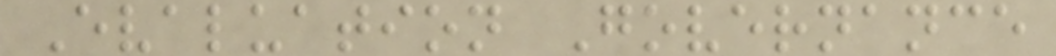Evaluation Governance
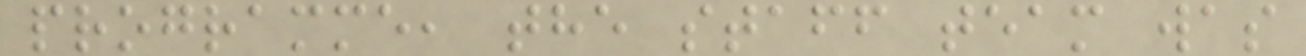programme, the staff team was
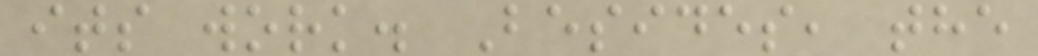its work. Besides, the
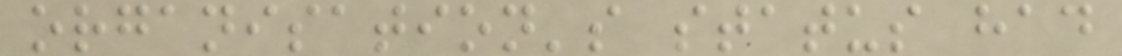organisation's status had
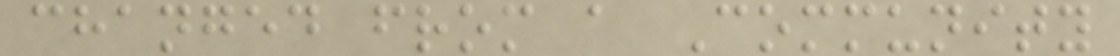changed from a Community
